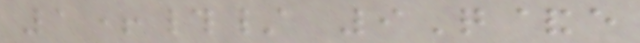1+#/ 9Q&e
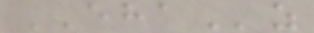EHAz
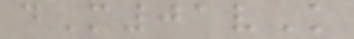dM01vK
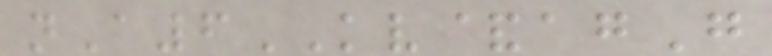nA6KV&agG
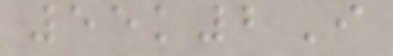55k2I
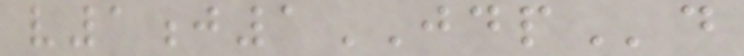v1j1JDPd
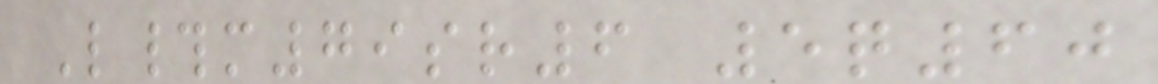L#m79sr6 5q60
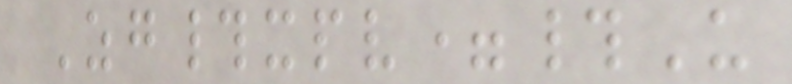Zg#xpv=#U
